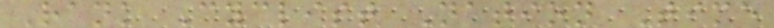Rank Cyclist Nation Time
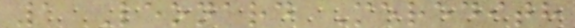1 Leonard Meredith
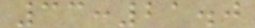33:21.0
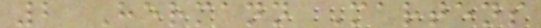2 Hermann Martens
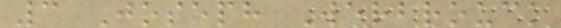3 Joseph Werbrouck
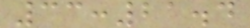33:21.4
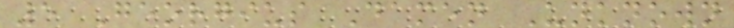5 Georgius Damen Unknown
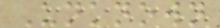Unknown
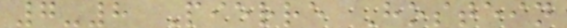7-8 Pierre Hostein
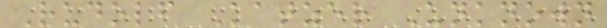Rudolf Katzer Unknown
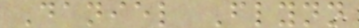Daniel Flynn
